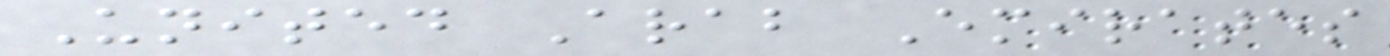United Arab Emirates
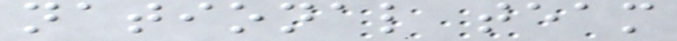national team
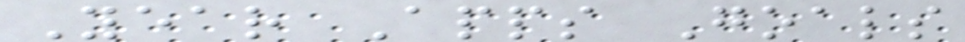Year Apps Goals
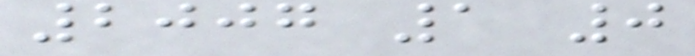2007 1 0
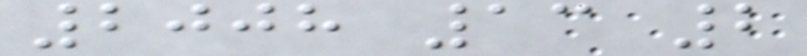2008 13 2
